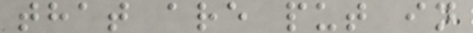that are put in
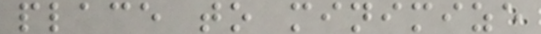place to minimize
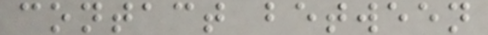contact between
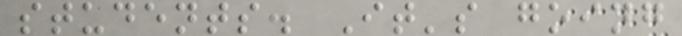students. It's going
